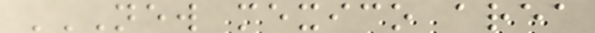NEW MEXICO AREA
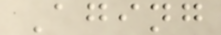Aging
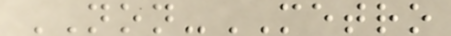NON-METRO
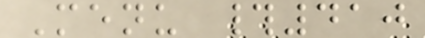Menu #410
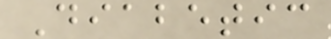Diabetic
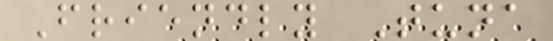Friendly Tuna
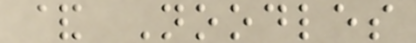& Noodles
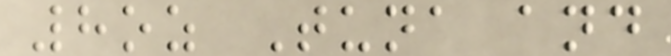8oz Tuna and
